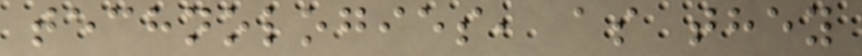technologies, as they
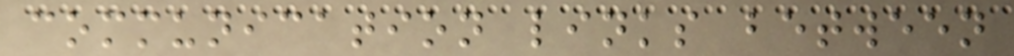communication links between
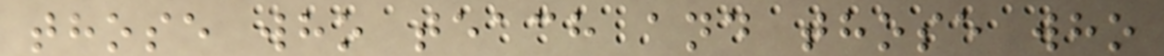those who teach and those who
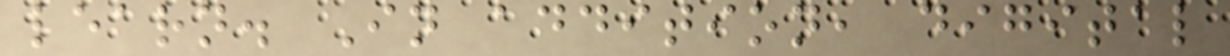learn. In addition, digital
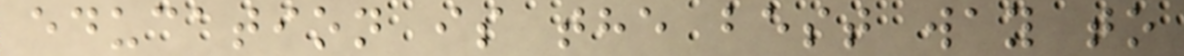education is the best way to
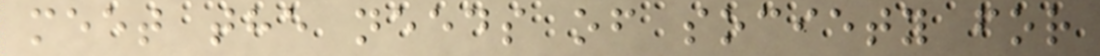meet the needs of society for
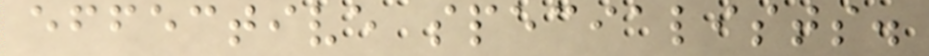effective specialists.
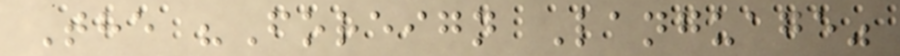The "Foreign Language"
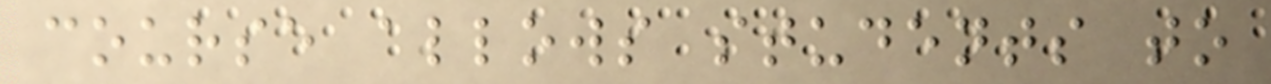course allows students to
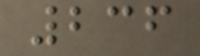236
